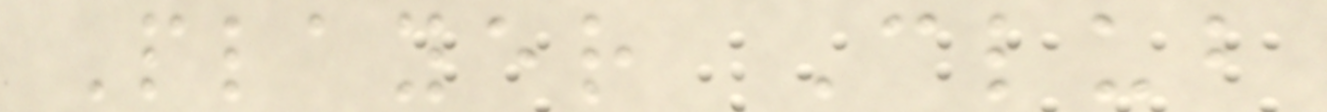Player Club
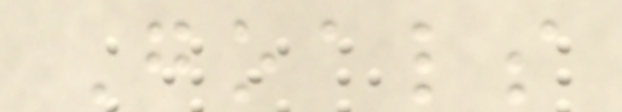Goals
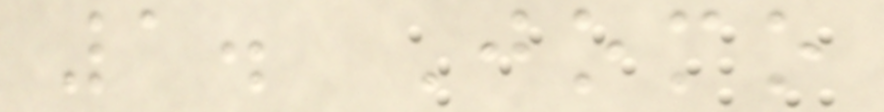1. Jomo
